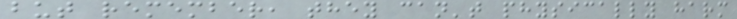but remember, they can't physically harm
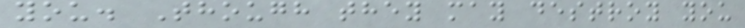you. Though they may destroy you
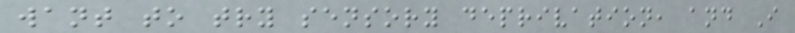want to try sensory deprivation, and I
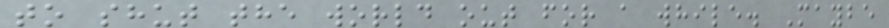to shut the world out for a while. Maybe
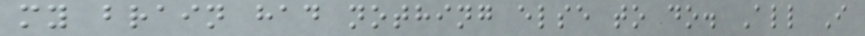my brain had nothing else to do. All I
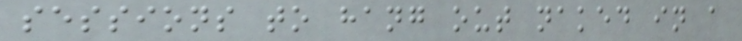sessions to hang out naked in a
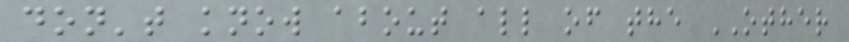don't know about all of the OTHER
